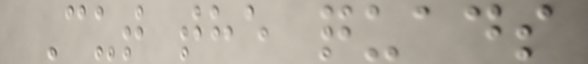Cut the quads
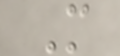M
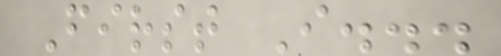First I...
